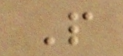P
